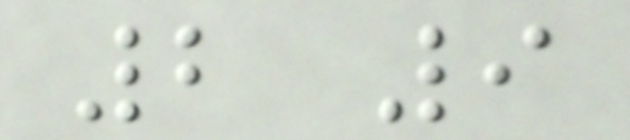2 9
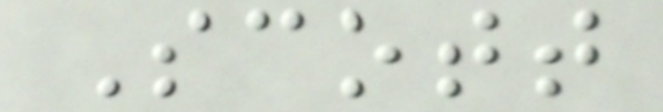Scott
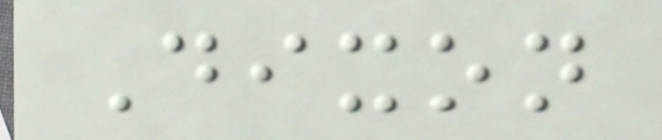Dixon
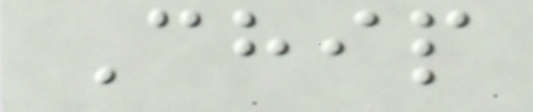Chip
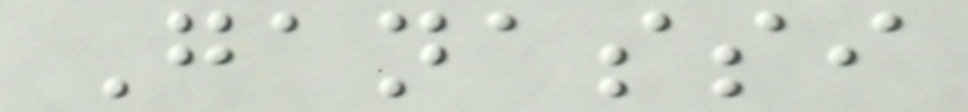Ganassi
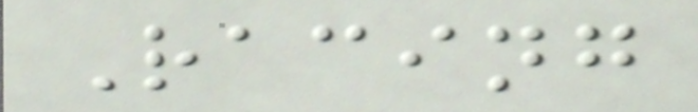Racing
